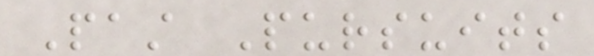Past Pursuits
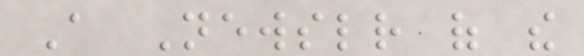A Newsletter of the
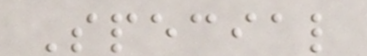Special
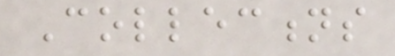Collections
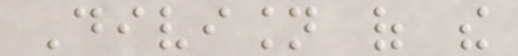Division of the
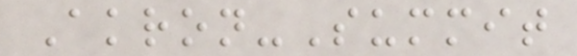Akron-Summit
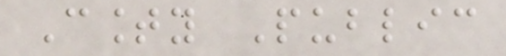County Public
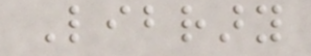Library
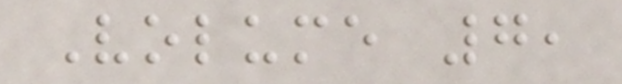Volume 7,
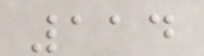114
